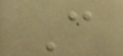C
